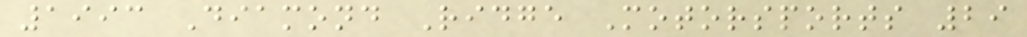1993 Diamond Ridge Motorsports 29
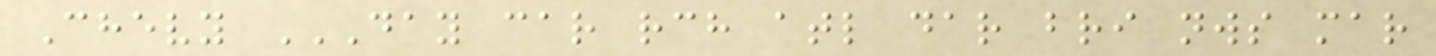Chevy DAY CAR RCH ATL DAR BRI NWS MAR
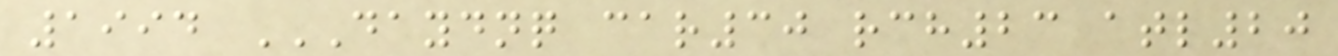1994 DAYDNQ CAR30 RCH23 ATL20
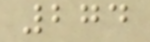274
